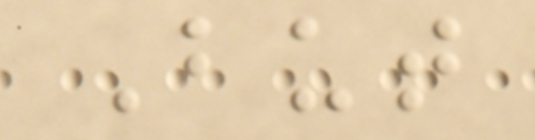But
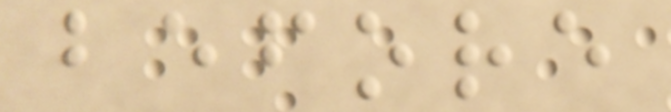before
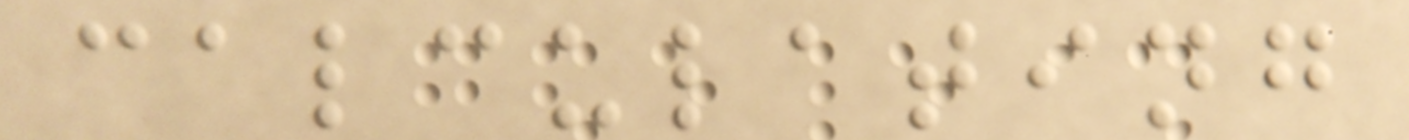calculating
